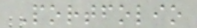Portfolio
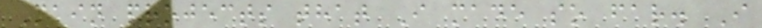Main projects that I made so far. I
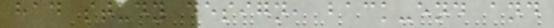had study design, back-end and
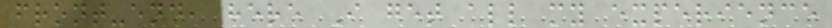front-end, here I get all my experience
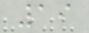19
